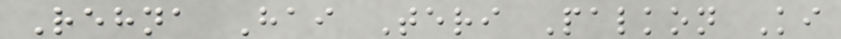Rehna Hai Teri Palkon Ki
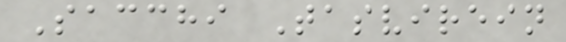Sacchi Tasvirein
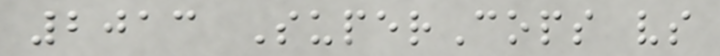2013 SuperCops vs
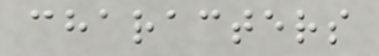characters
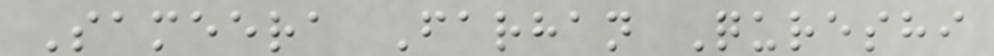Sameera Farhan Qureshi
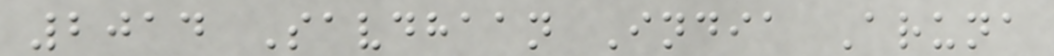2014 Savdhaan India Aruna
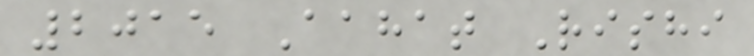2015 Aahat Rishi
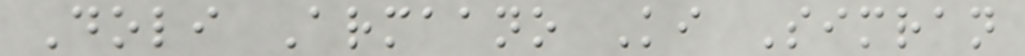Doli Armaano Ki Simran
